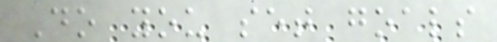Do you set goals
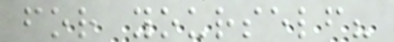for yourself?
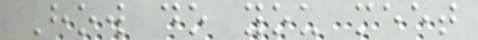How do you meet
